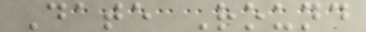Date Round
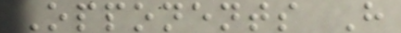Opponents H
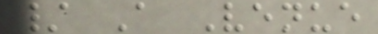/ A Venue
